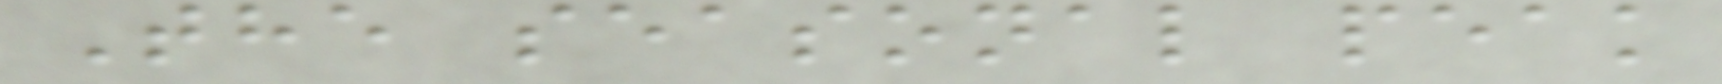The seasonal peak
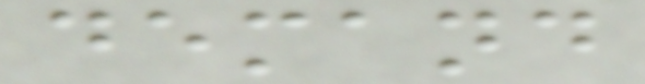demand
